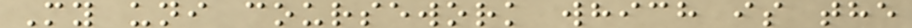My uni coursework which is the
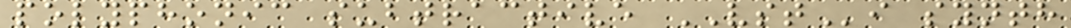polyphonic subtractive VSTi synth
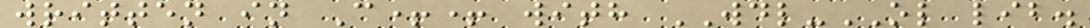written in C++ with WDL-OL lib.
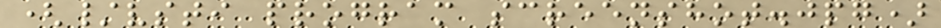(/vsti program screenshot.jpg)
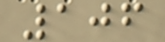106
